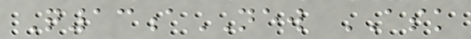Q13aNEW ASK
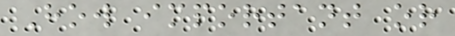How important or
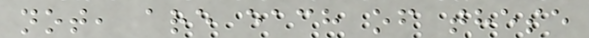not, are each of these
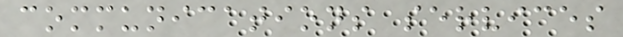communications services
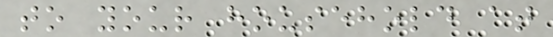to your household at
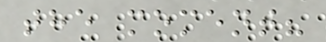the moment?
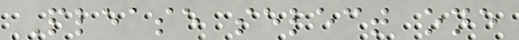Please select one
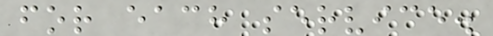for each service.
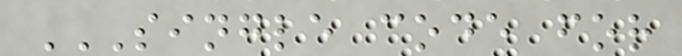SINGLE CODE FOR
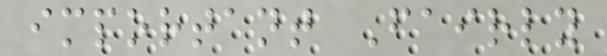important Fairly
